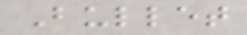Bullet
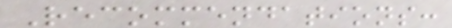Recommendations:
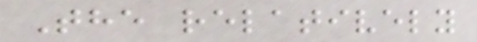The relatively
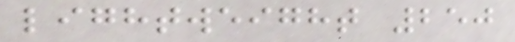lightweight 250
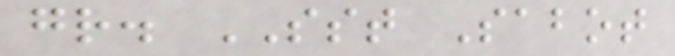gr. SST Sabot
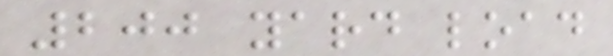200 yard load
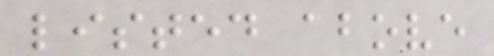listed above
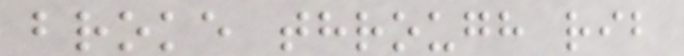broke through rib
